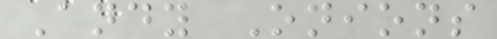Andy Onions
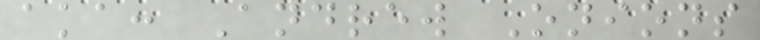aka: Andrew Onions
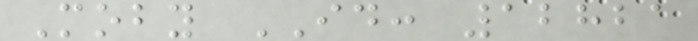Moby ID: 12821
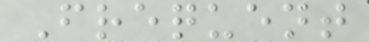Frequent
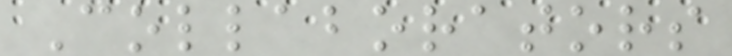Collaborators
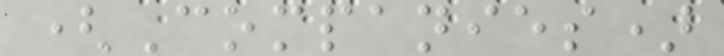(Companies)
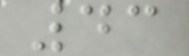43
